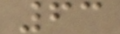63
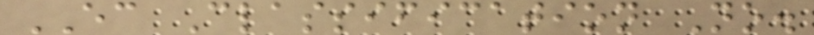EC Classification No.
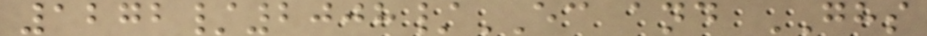1272/2008/EC and GHS
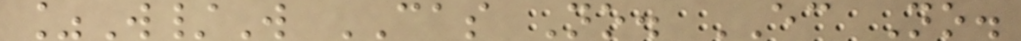%W/W CAS No. EC No.
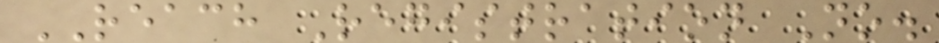REACH Registration No.
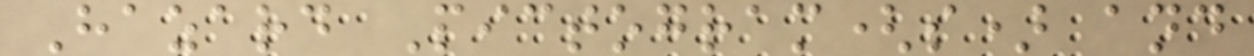Hazard Pictogram(s) and
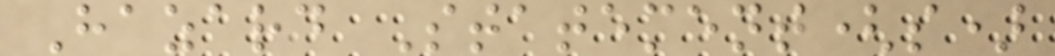Hazard Statement(s)
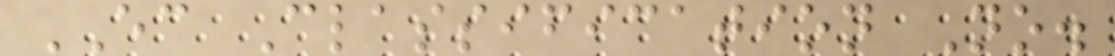EC Classification No.
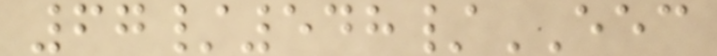67/548/EEC
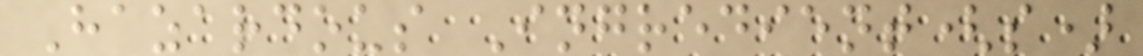Hazardous Ingredient(s)
